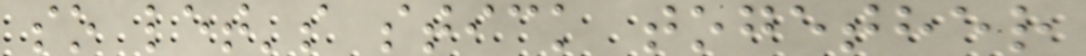so let's stick together
